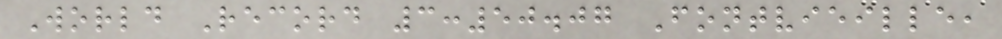World Record 3:50.07 Fontvieille,
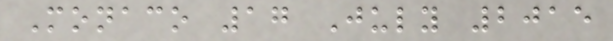Monaco 17 July 2015
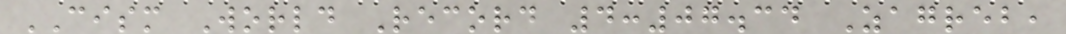CISM World Record 4:07.34 Zagreb,
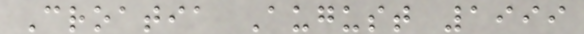Croatia August 1999
